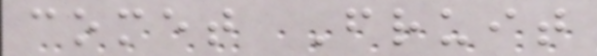comet Fruit
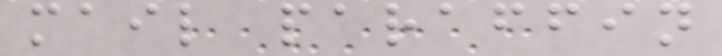mail paraffin
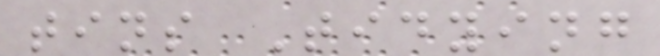tins Tidying
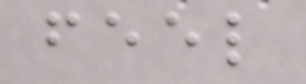feel
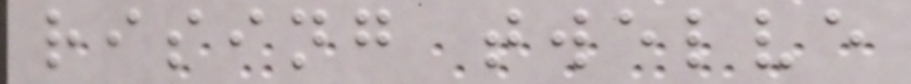rising twelve
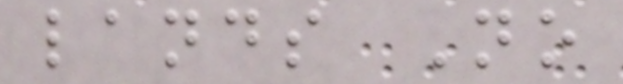lands No
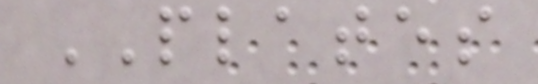PLATES
